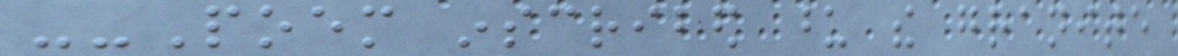--Poem inscribed upon the granite
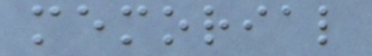memorial
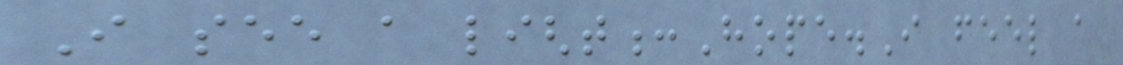I see a light:Hope.I feel a
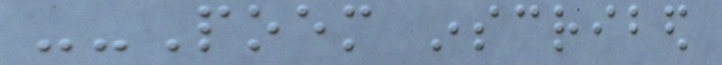--Poem inscribed
